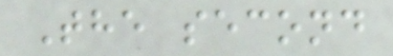The second
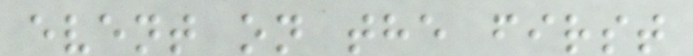event on the first
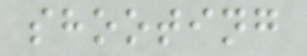shooting
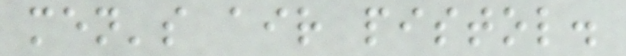men's air pistol.
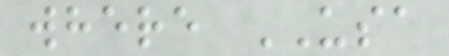where USA
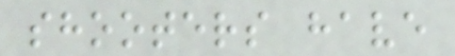shooters have
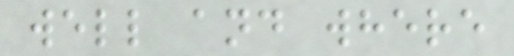well and where
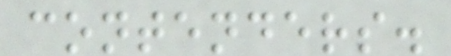contenders.
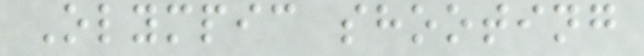Olympic shooting
